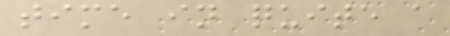time in quite a
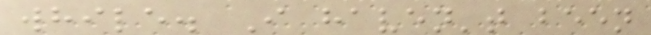while. I haven't been
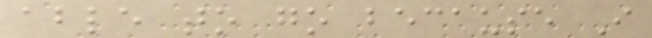able to go because I
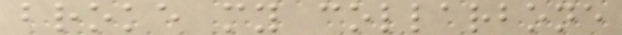broke my collarbone
